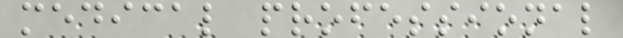medical professional
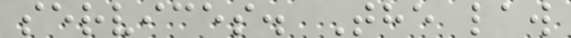services. The law
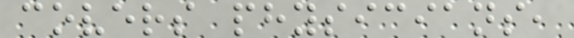covers physicians,
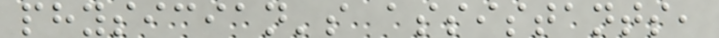physician's assistants,
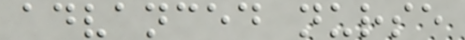advanced nurse
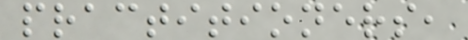practitioners,
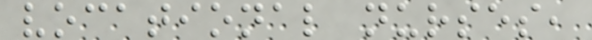vocational nurses,
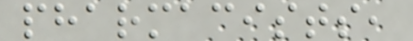pharmacists,
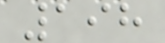198
